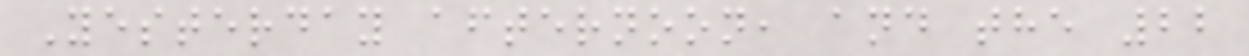Yesterday afternoon, and the 22
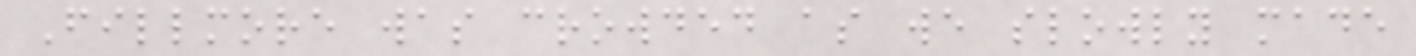Fillmore was crowded as we slowly made
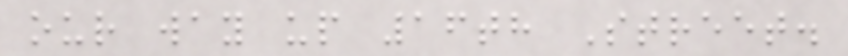our way up 16th Street.
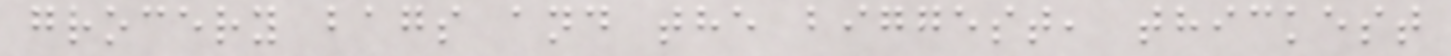grocery bags and the biggest, thickest
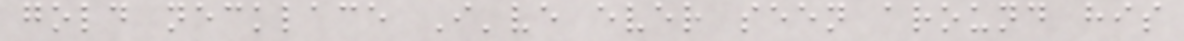gold necklace I've ever seen around his
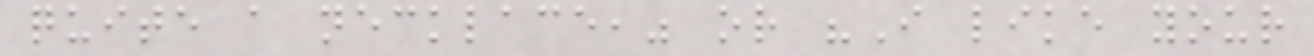quite a necklace," or "I like your
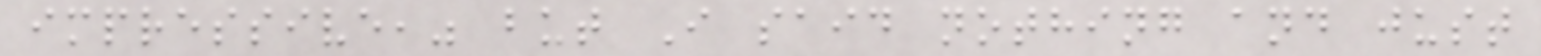impressive," but I said nothing and just
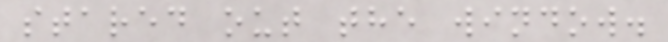stared out the window.
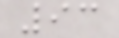93
